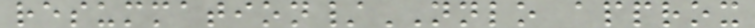resummation/NNLO approx
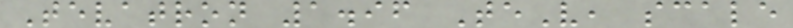Tevatron 1.96 TeV, scale
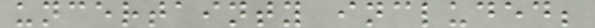uncertainty included;
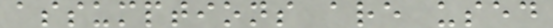assumptions are used
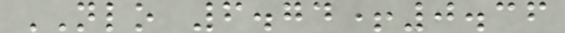NLO 6.74+0.36
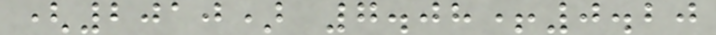(2010) 7.08+0.20
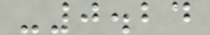-0.24
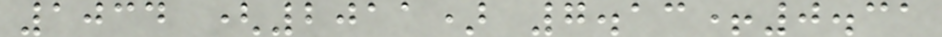1034 (2011) 7.13+0.31
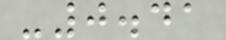-0.41
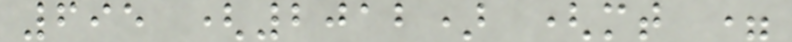695 (2012) (mt =
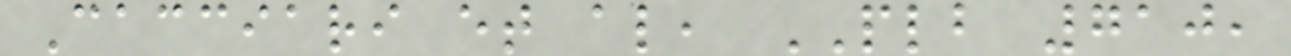Cacciari et al, PLB 710,
